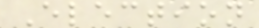Election
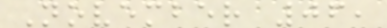November 06,
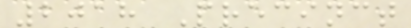2018 Precinct
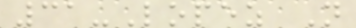31-Lopez N
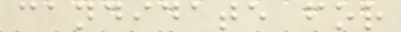candidate for
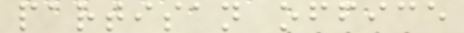partisan office
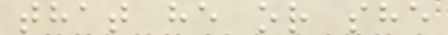that he or she
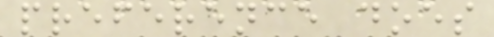preference does
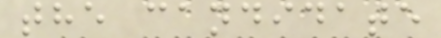the candidate
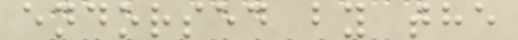endorsed by the
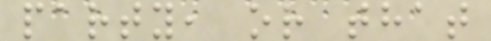party, or that
